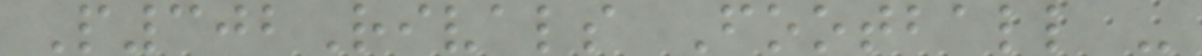P302Rivals Football -
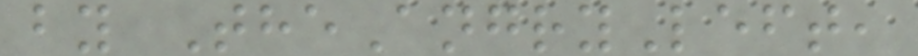by TheAngryLeft,
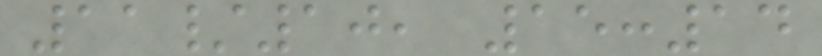11/10, 15:14
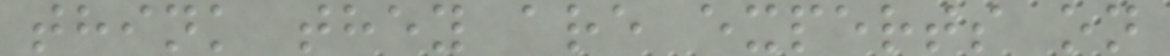think they are experts on
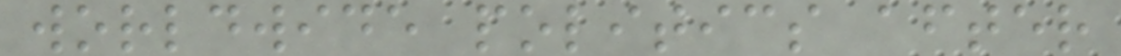worldwide politics after
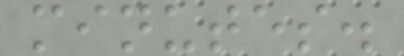minutes.
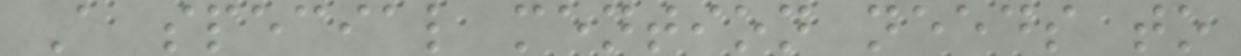A special mention needs to
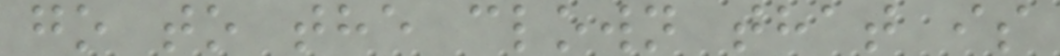go to the clown that is
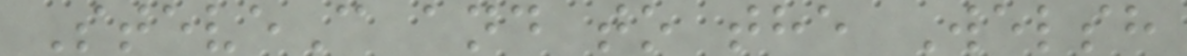SteveC and to the Welsh
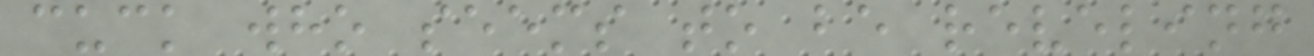cuck who seems to be reveling
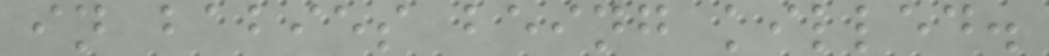in babies being killed.
